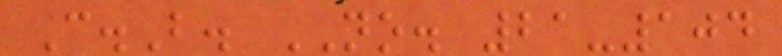C.B. NO. 21-104
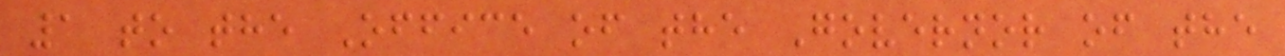1 to the Office of the Governor of the
